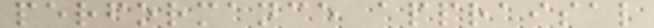performance appraisal
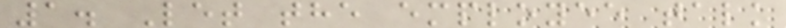1. Let the employee talk
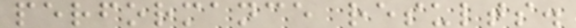performance results.
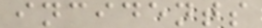incidents
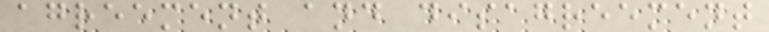agreement and disagreement
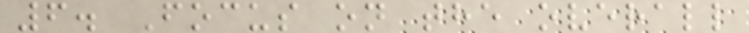6. Focus on the overall
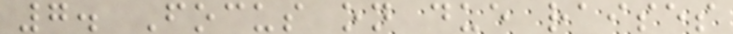7. Focus on due raises
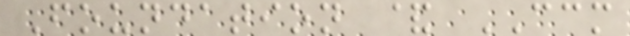Foundation & CCM
